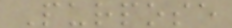Purpose
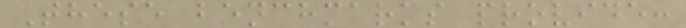These benchmarks provide:
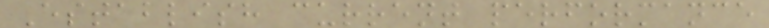Establish current performance
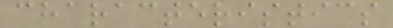characteristics
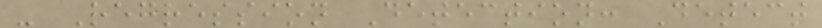- Regression Detection: Detect
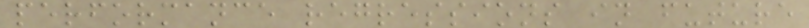performance regressions in future
